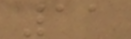11
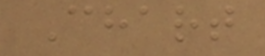Chart
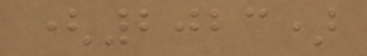(2023)
